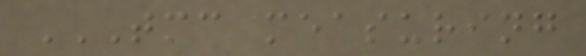TMC MEASURING
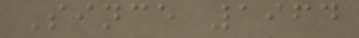Since 1964
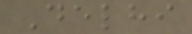Delhi
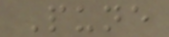Pune
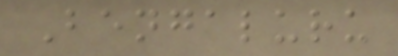Bengaluru
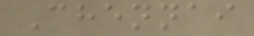Chennai
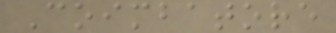Coimbatore
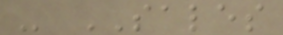- SALES
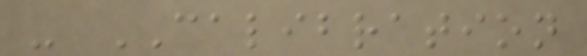- CALIBRATION
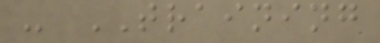- TRAINING
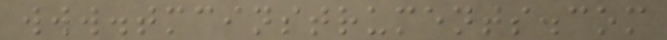www.tmcinstruments.com
